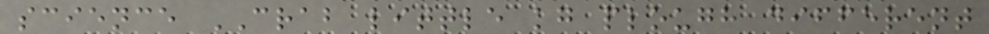science CRAB little kg plough different
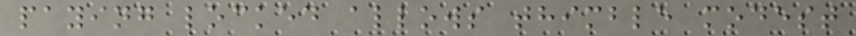paying locked allows thimble modest
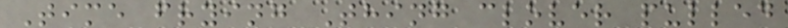Time frying Thing clover pulled
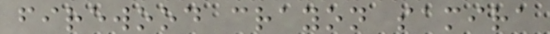firewood crayon samira
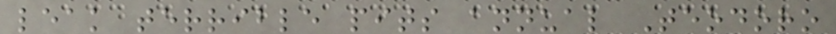leak terrible pits annual Teodoro
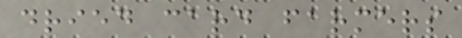dried card farmers
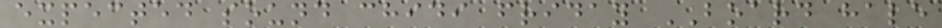expected sound chidi friday BOARD hale
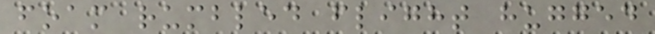foam rumbled flight hugged
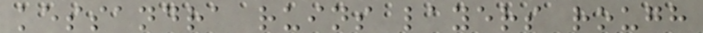kessandra ruins layers rough
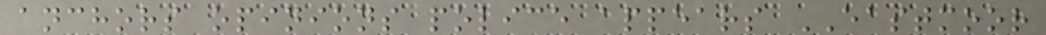anchors opinions police appears EASTMOOR
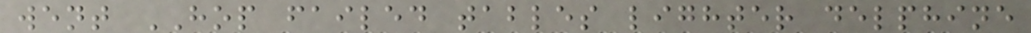went HOP failed tables lighter delphine
